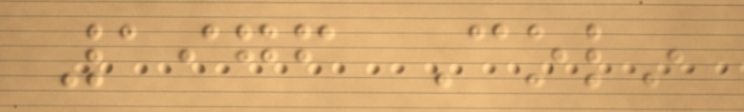1976 Colin
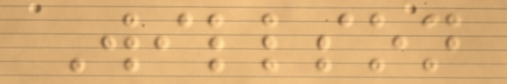Willson
